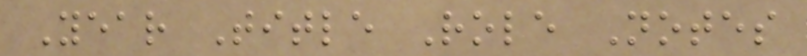Year Title Role Notes
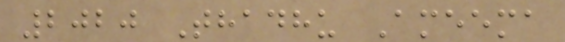2020 Thadhu Ameema
